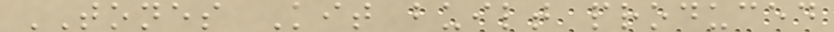TONES Kit built produced
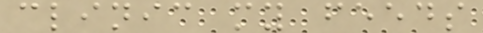clinic my feeds
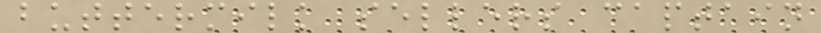buttermilk sellers captain
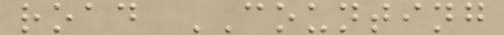road COUNTING
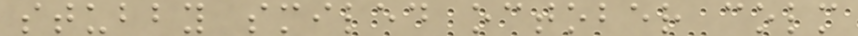stubby smiled october colm
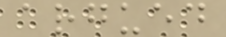argued
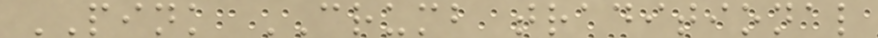PINK CRUMB traditional
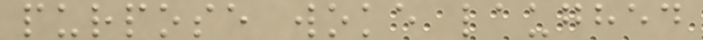purpose woke laughed
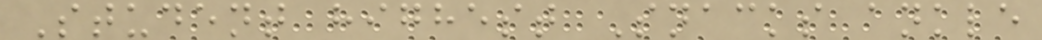Student highest Snacks ankle
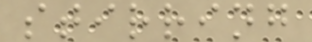stirring
